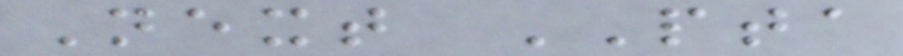Next PTA
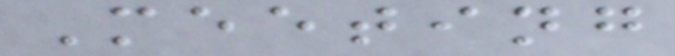Meeting
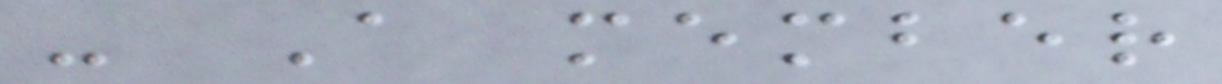- A member
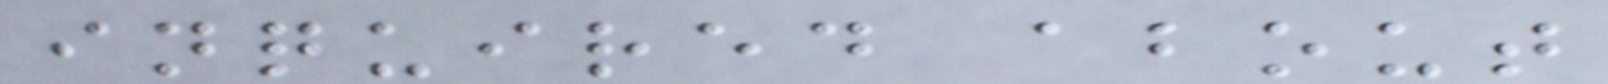inquired about
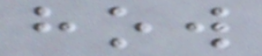how
